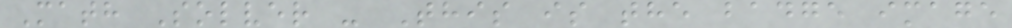Math Solver - This is the badge image
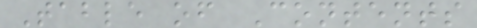Table of Contents
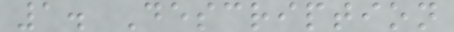1. Description
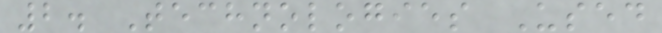2. Technologies Used
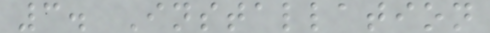3. Installation
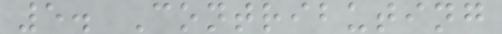5. Contributing
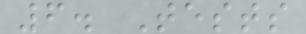6. Tests
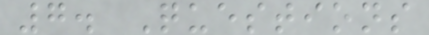7. Questions
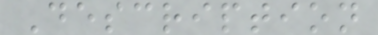Description
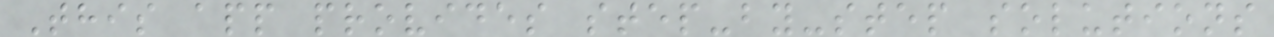This app provides step-by-step solutions
